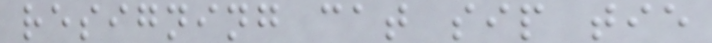resigning cat sip tie
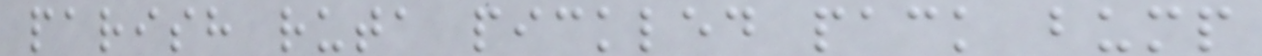parish ruta pickled pack bump
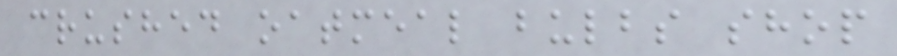crushed oatmeal bulbs shop
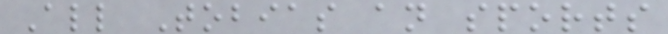All Tobias an sports
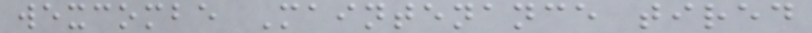wexcombe Maintenance tired
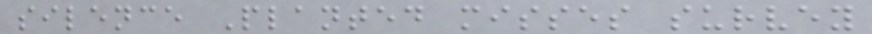silence Planted misses survey
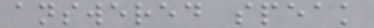answered speak
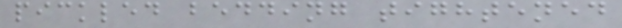pickled bedding tightened
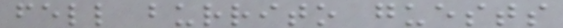fell burrito guests
